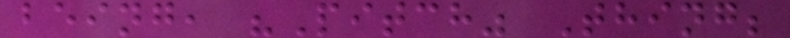being, "Pitch" Thing;
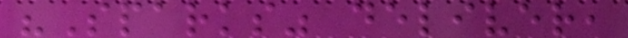"Sparks" deliver,
